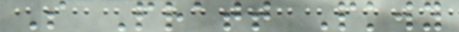S Pratt Pkwy
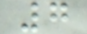7
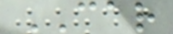CAR
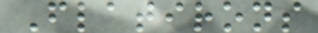Flatirons
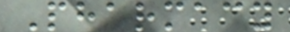Pharmacy
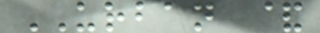URBAN &
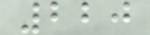220
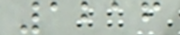1216
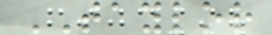TAYLOR
